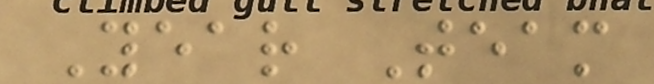Year Team
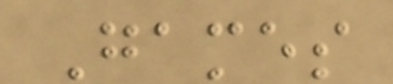Games
